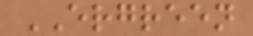ERGREEN
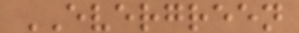EVERGREEN
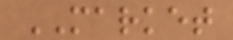MARKET
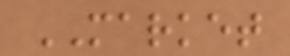MARKET
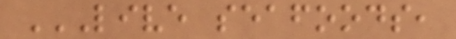LIVE SEAFOODS,
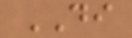DI
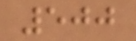500
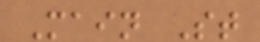Main St
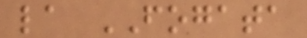la FOGATA
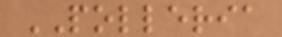POLLERIA
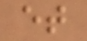et
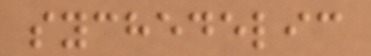sychedelic
